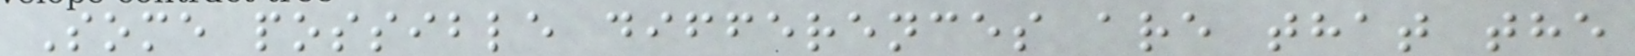Some possible differences are that the
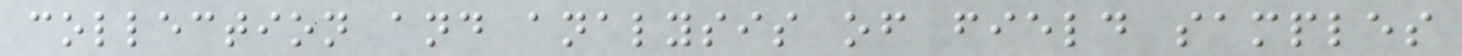collection and analysis of field samples
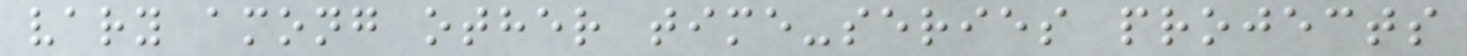vary among other time-series projects
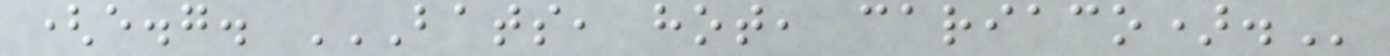(e.g. BATS, HOT, CARIACO).
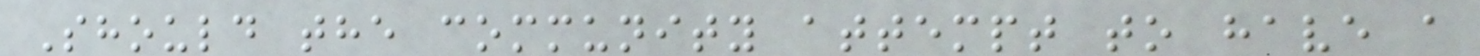Should the community attempt to have a
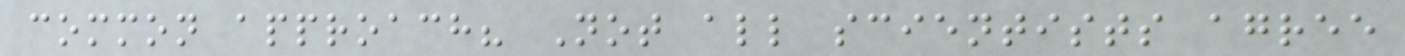common approach? Not all scientists agree
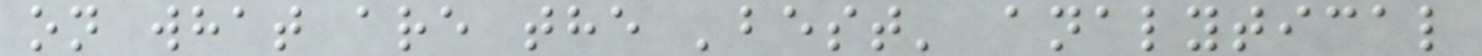on what are the 'best' analytical
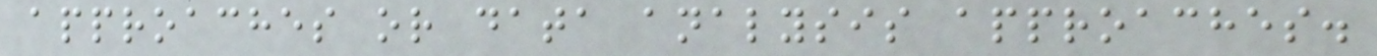approaches or data analysis approaches.
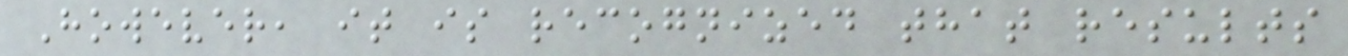However, it is recognized that results
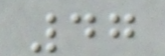47
